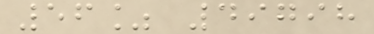56% 49798
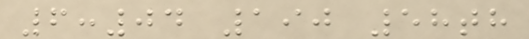6:04 190 58th
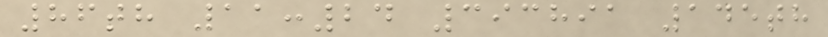86th 11:24 393891 145th
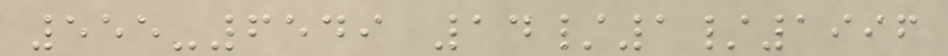555-6549 14/1/1996
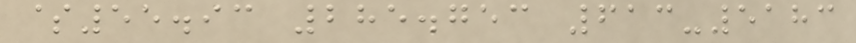$55.93 285.753 613-5183
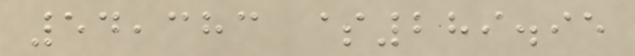54,383 $289.95
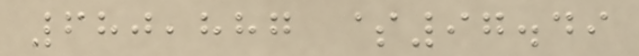680,887 $97.49
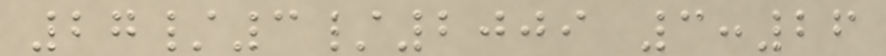27/3/2009 3:26
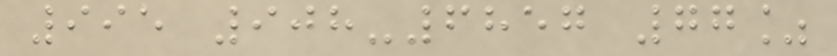995 908-6857 77%
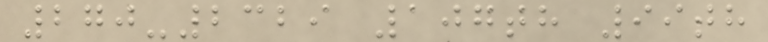270-2329 107th 99th
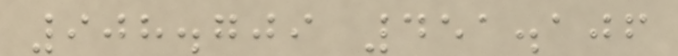908.709 451.106
